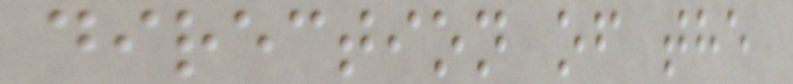direction of the
